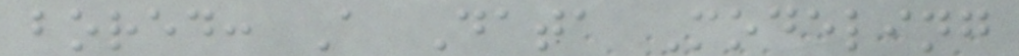bored: A Data Modeling
